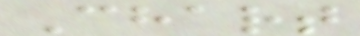Chart
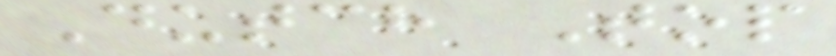Dutch Top
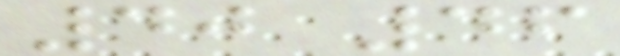40 46
